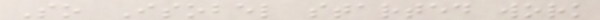So Isobel started work
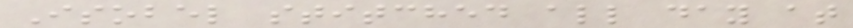Isobel stitched all day at
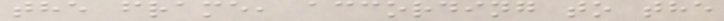the frame, according to the
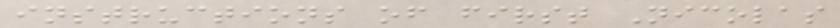instructions of first Nicolas
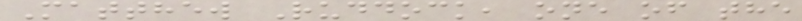Matthew Ruddock, one of the
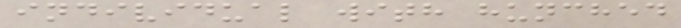individual with hunched
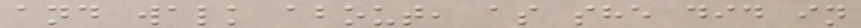and walk about, as she did in
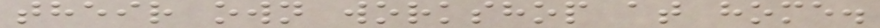their own workshop at home.
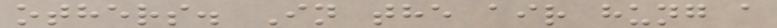others. In the air hung a
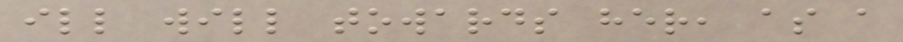ill will towards her, as a
